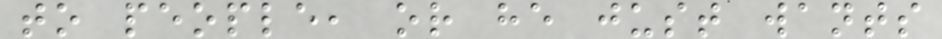to people, or he just wants
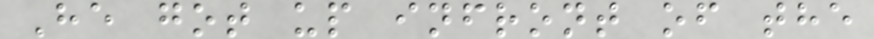He got up infront of the
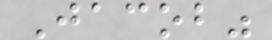Jacob"
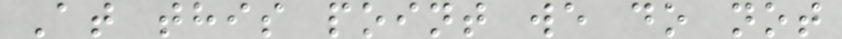At this point we do not
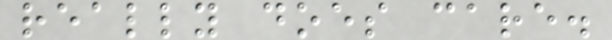really does care.
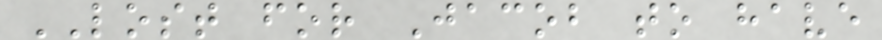LOST for Jacob to have
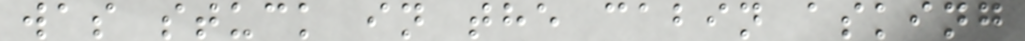was stuck in the cabin asking
